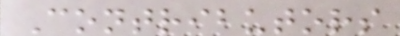Contributors
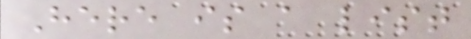Here is a list
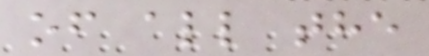of all the
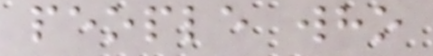people who
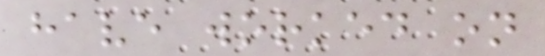have worked on
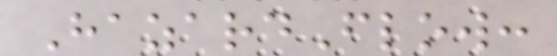HazardFlow:
